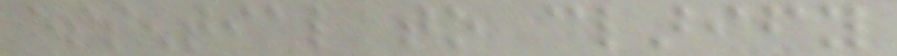essential to clarify
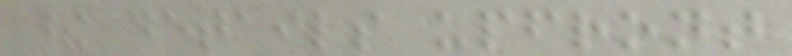these details upfront
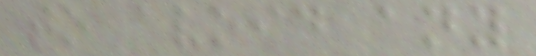to avoid any
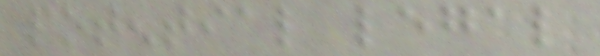potential legal
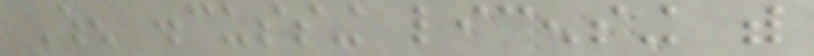When discussing licensing with
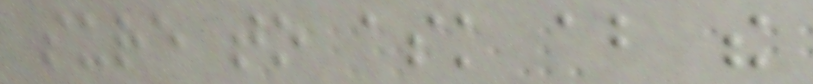sure to ask about the
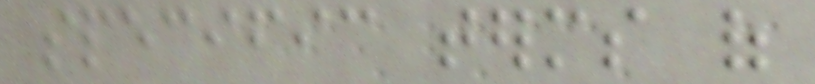specific terms of
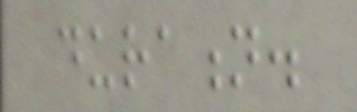duration.
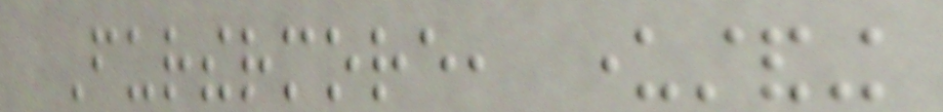Furthermore, understanding
